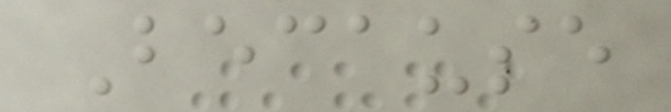Because
